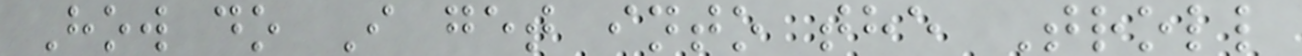How do I get into the Troll
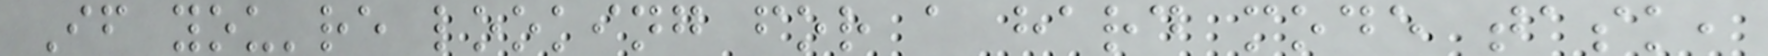If you're looking for a hard mode task,
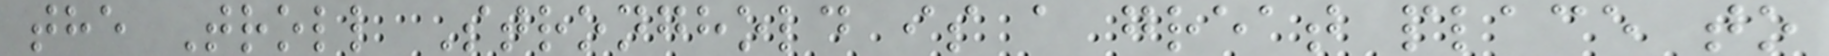the Troll Stronghold is a great place to
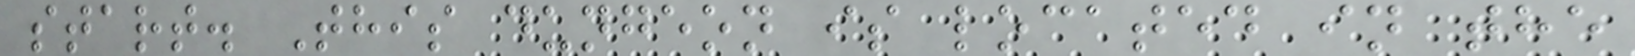start. This dungeon is located in the
